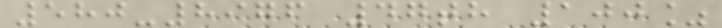580-8976 47th 100%
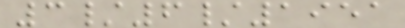3/6/1951
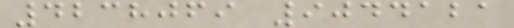4238069 9044121
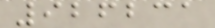926231
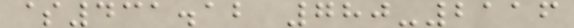$431.12 780-2116
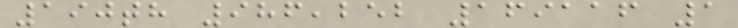190th 986,252 169116 1
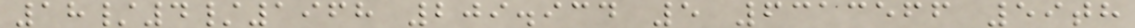18/4/1968 209.934 5 6313566 59th
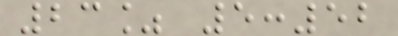23% 5:52
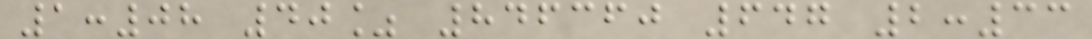1:08 40% 846360 647 2:33
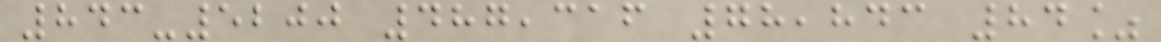843-5200 487,316 78,843 84%
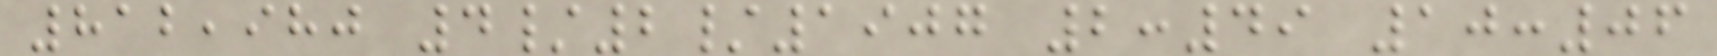812,980 4/2/1907 2:49 10:06
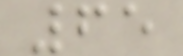65
